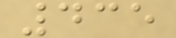435
